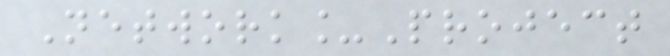Network_Project
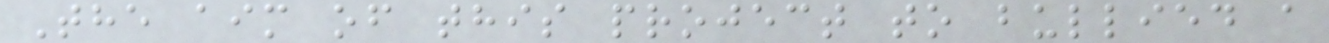The aim of this project to bullied a
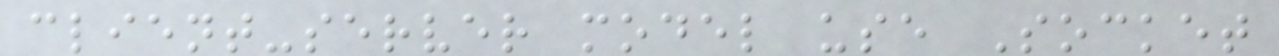client-server model use Socket
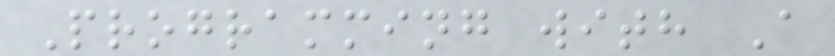Programming with A
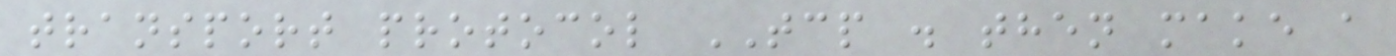transport protocol TCP . then make a
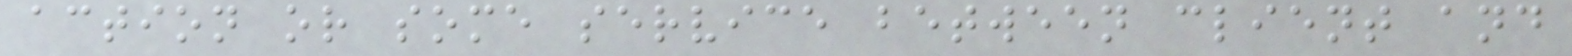action or some service between client and
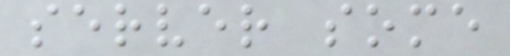server some
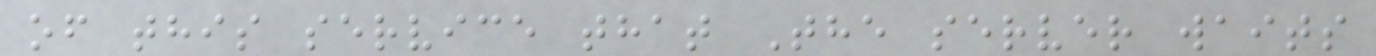of this service that The server waits
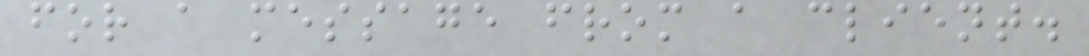for a message from a client.
